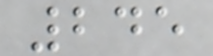245
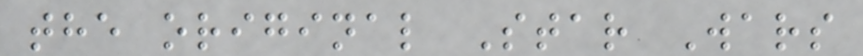the original Star Wars
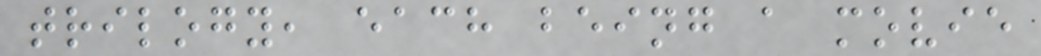trilogy, each being a movie
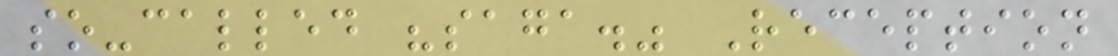so-called "saga." Reception
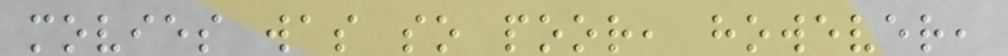movies was so poor, however,
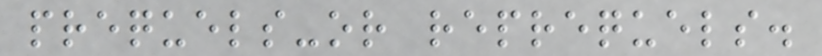prequels-or reprequels.
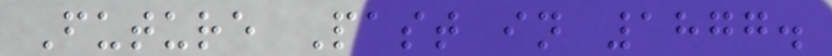Future Past in 1877.
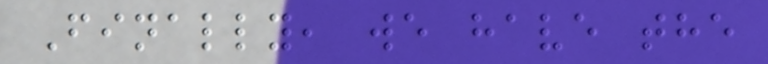Finally, we have the
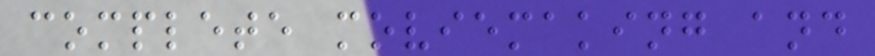complete moviemaking and
